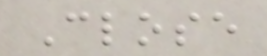Close
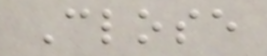Close
